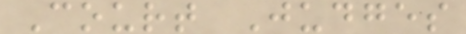Court Judges
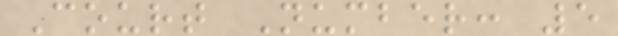Court Number: 5
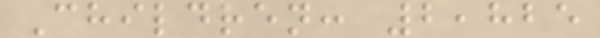Children: 2,825
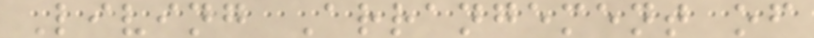Living Arrangement of
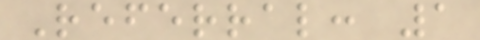Referral: 1
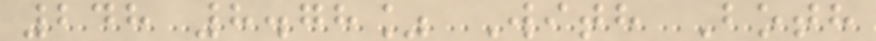248 8.78% With Both
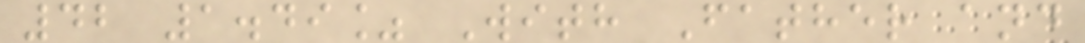42 1.49% With Father and
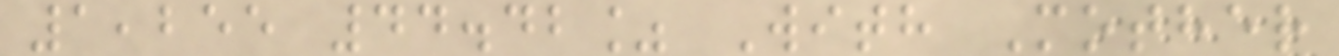1,255 44.42% With Mother
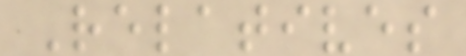Relatives
